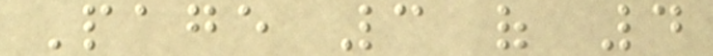Page 3 of 4
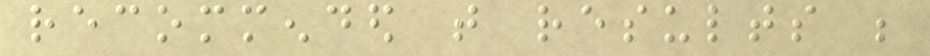recommended that results be
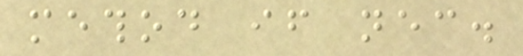method if necessary.
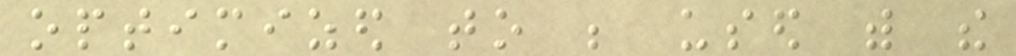optimized to be used with the
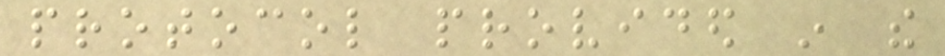protocol provided in the
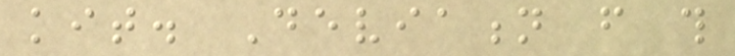kit. Deviation from this
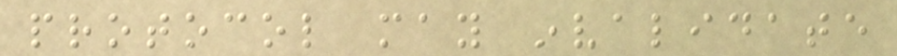protocol may invalidate
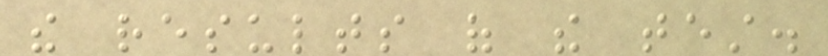the results of the test.
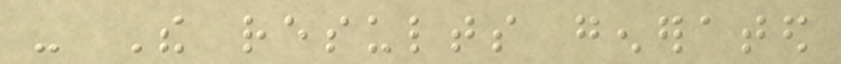- The results generated
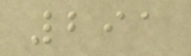291
